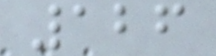126
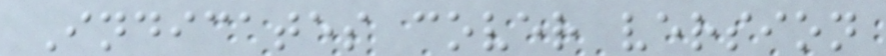Indicates cover version
